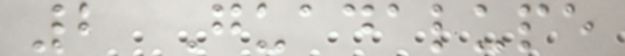2 Guadalupe
